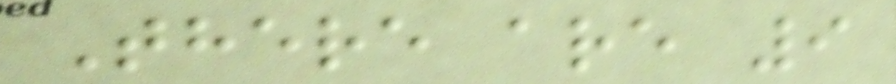There are 9
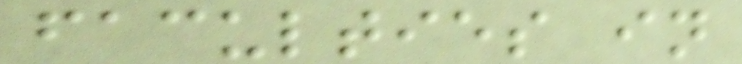faculties in
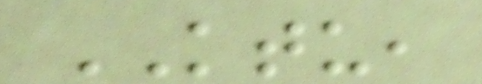KTU,
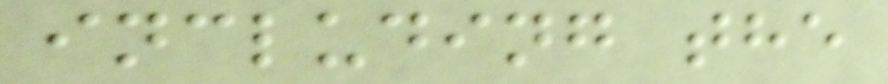including the
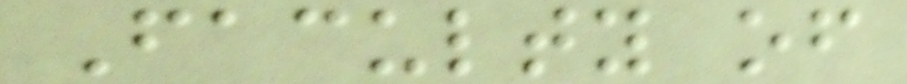Faculty of
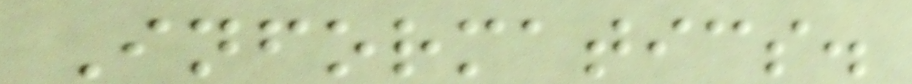Informatics.
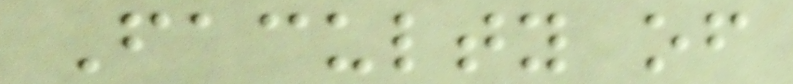Faculty of
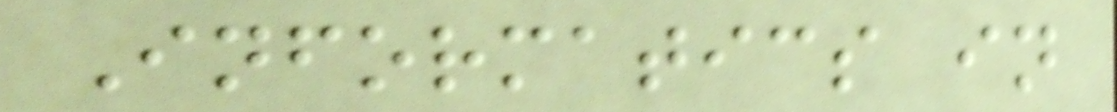Informatics in
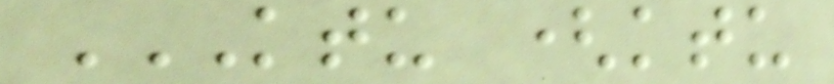KTU (KTU
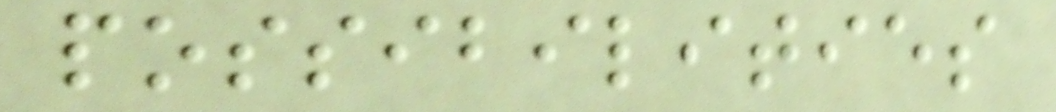possibilities
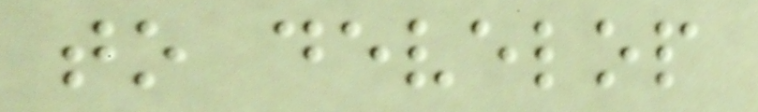to develop
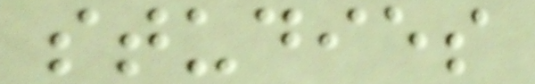studies
